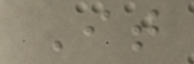It
